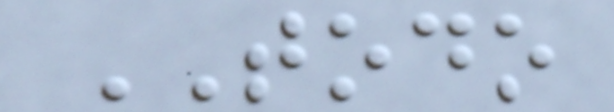TODO
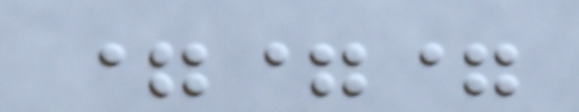===
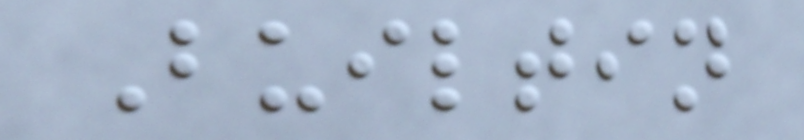Builtin
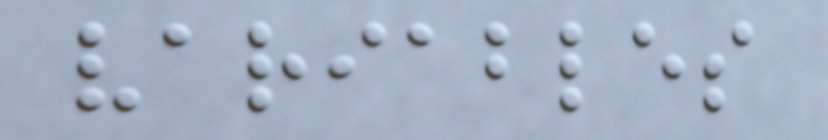variables
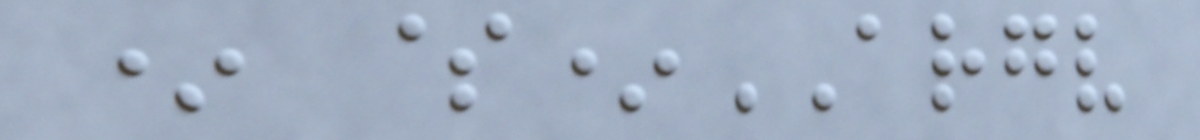* $*ARGV
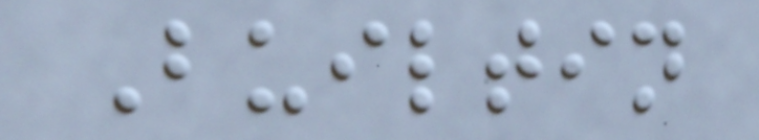Builtin
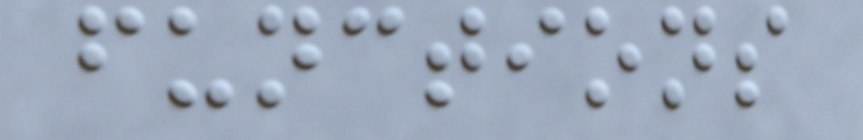functions
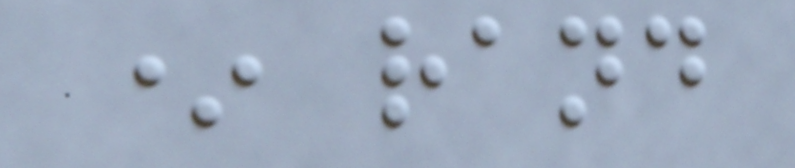* rand
